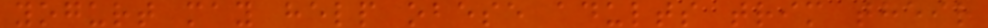yogurt may help obese adults trim their
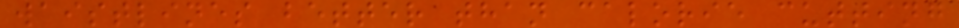waistlines better than calorie cutting
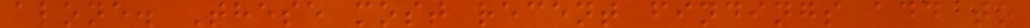alone. These most recent findings add to
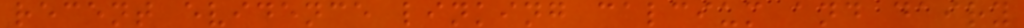recent evidence linking calcium and dairy
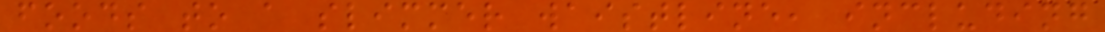foods to a slimmer waistline, including
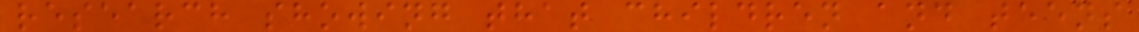research showing that children and teens
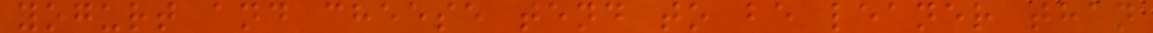yogurt and cheese tend to be leaner than
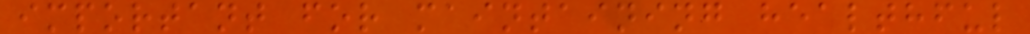important for maintaining healthful
